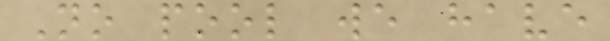No pool we have
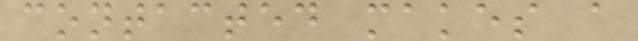contacted makes a
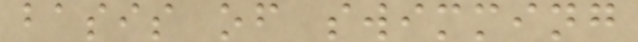basis of swimming
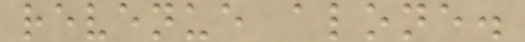revenue alone.
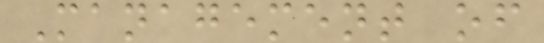Management of
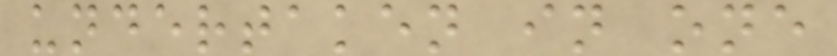undertaken in one
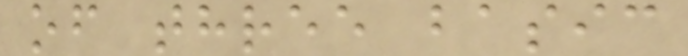of three basic
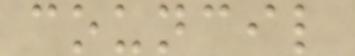council
